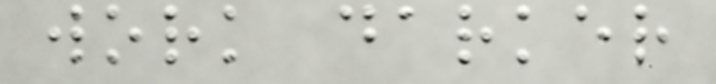work darker
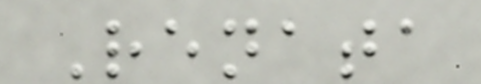Renata
